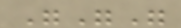"""
